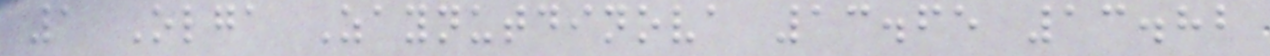1 Olga Zaynutdinova 13.65 13.82
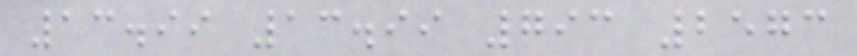13.99 13.99 793 2573
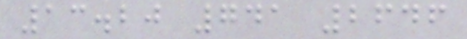13.20 741 2646
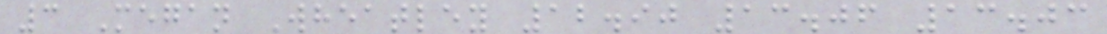3 Megan Wheatley 12.90 13.06 13.03
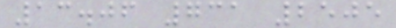13.06 731 2505
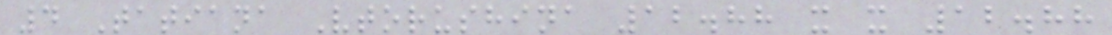4 Tatiana Vtorushina 12.88 x x 12.88
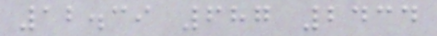12.39 687 2434
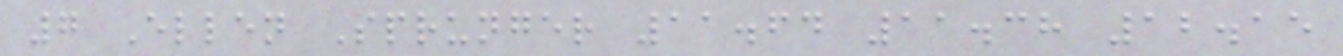7 Ellen Sprunger 11.64 11.38 12.15
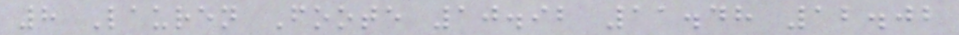8 Lauren Foote 10.92 11.48 12.02
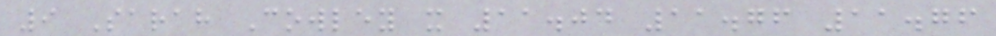9 Sarah Cowley x 11.04 11.76 11.76
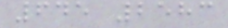645 2583
